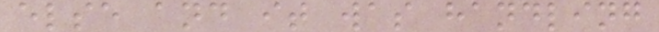else and it was handling
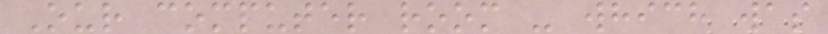Our computer room - which was
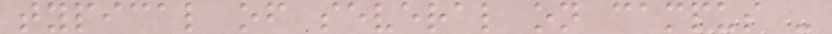typical of several on campus -
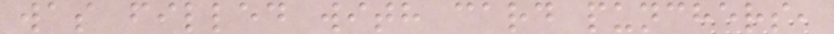was filled with card punchers,
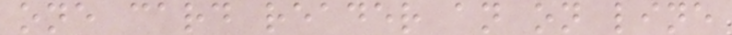one card reader an on line
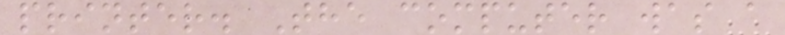printer. The computer was a
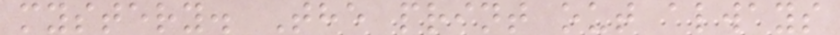mystery. The print out always
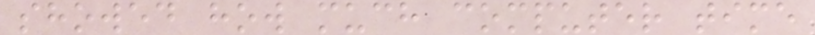showed how much computer time
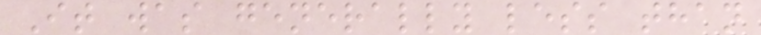It was generally less than
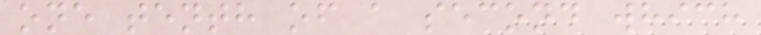one tenth of a second which
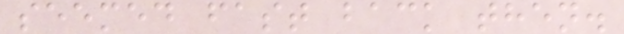seemed fast back then.
